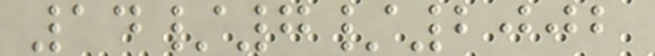14/7/2002
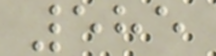585
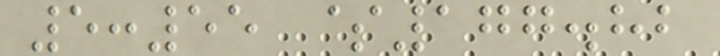5:55 $177.82
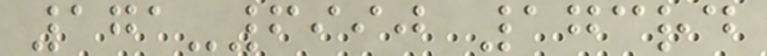171-6990 173rd
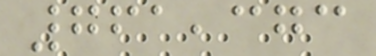761,373
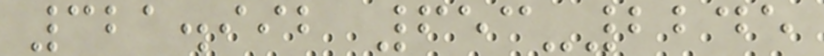321.992 653-2245
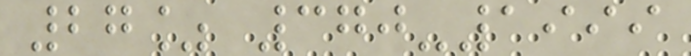27% 370-1999
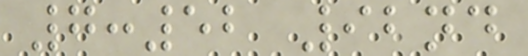7:52 92nd
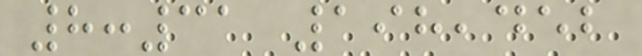8:31 198,452
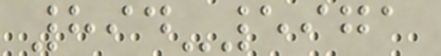894-5971
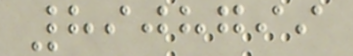8908799
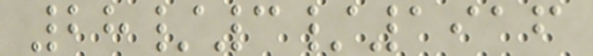28/3/1916
